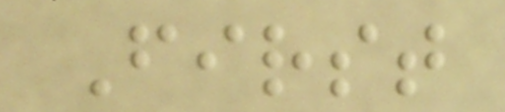First
